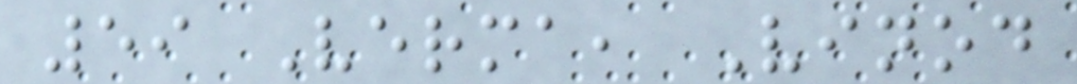59 Verma, Vinod
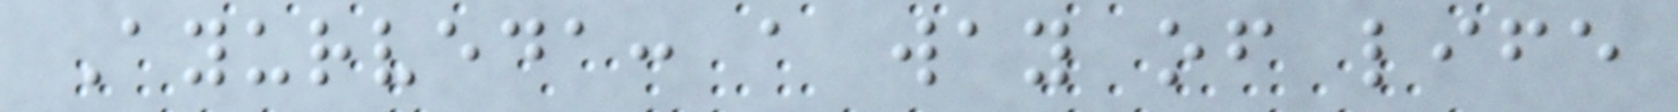Ayurveda: a way of life
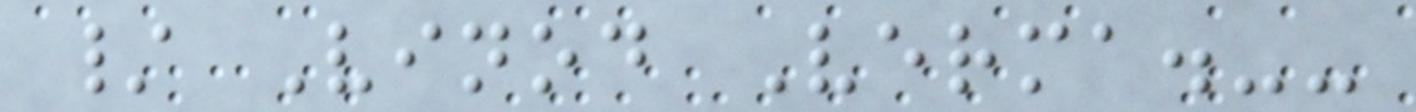/ Vinod Verma.--
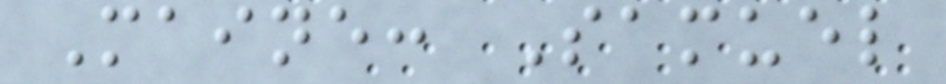Maine: Samuel
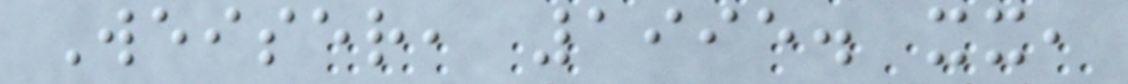Weiser, 1995. xx,
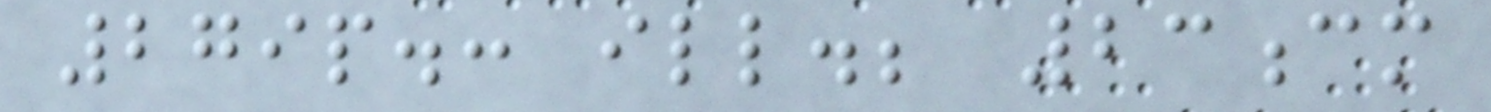279p.: ill.; 23cm
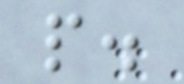p.
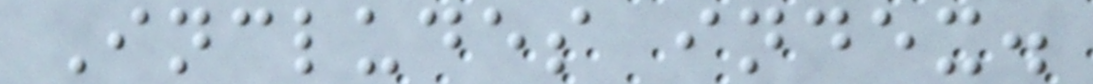Includes index.
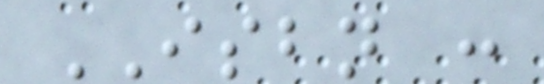ISBN :
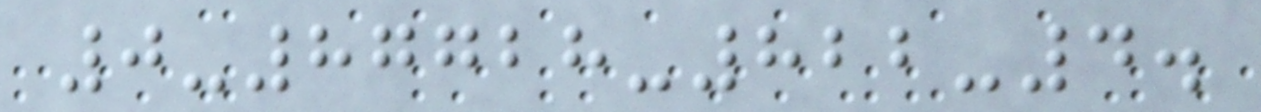0-87728-822-4.
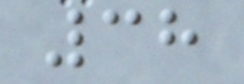38
